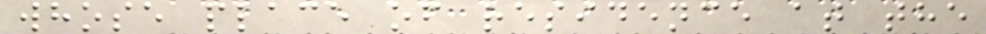whose place of residence at the
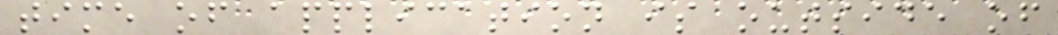time of application is outside of
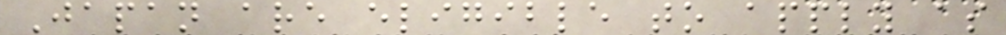Japan are eligible to apply as
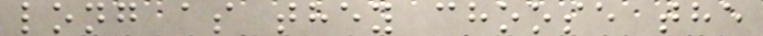long as they choose the
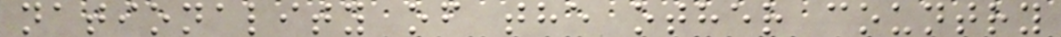nationality of the other country
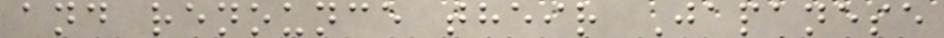and renounce their Japanese
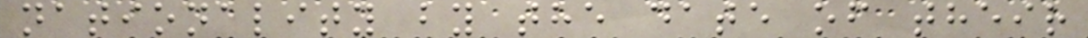nationality by the date of their
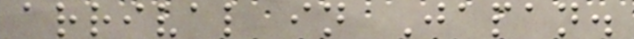arrival in Japan.
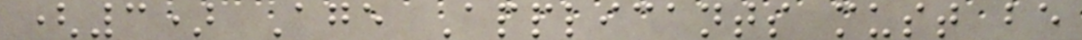(3) Age Applicants must be
